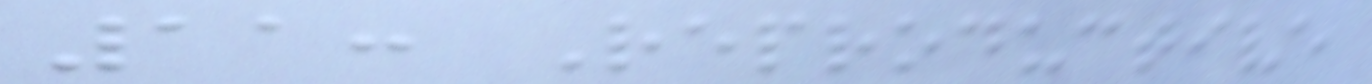11: Reproductive
